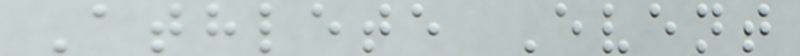Athlete Event
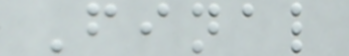Final
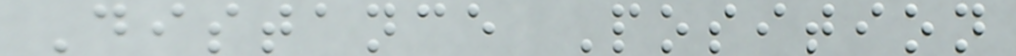Distance Position
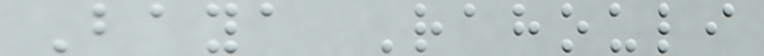Baya Rahouli
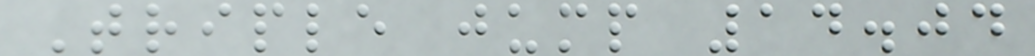Triple jump 14.04
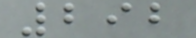292
